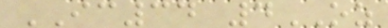IC34 4OZ
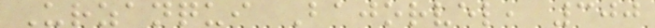Urzanqui Bajorvel, 300
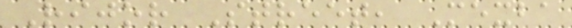Rijor Street, Mexba
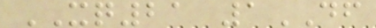XQ21 1DF
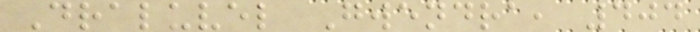Draluvel Gwendra, 404
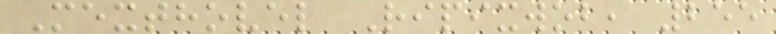Mexthovel Ripixwob, 255
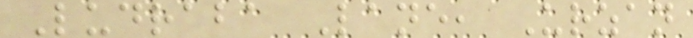Ludraba Lane, Urzan
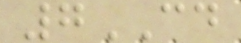7CD
